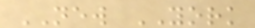NEW YORK
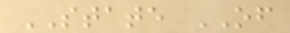STATE OF
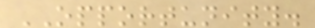OPPORTUNITY.
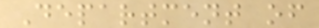Department of
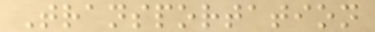Transportation
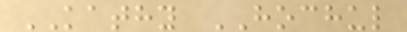KATHY HOCHUL
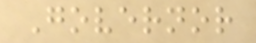Governor
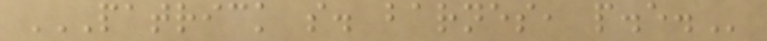PATRICK S. BARNES, P.E.
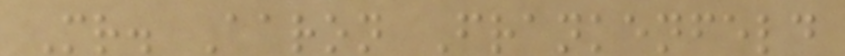Mr. Aaron Frankenfeld
